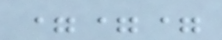===
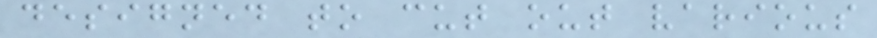designed to cut out various
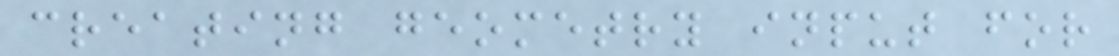creating geometry input for
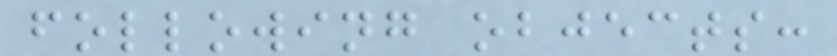following objects:
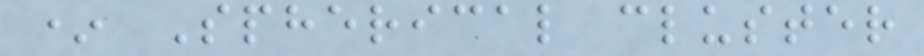* Spherical cluster
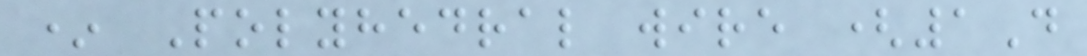* Polyhedral wire (1D
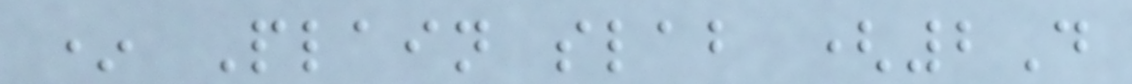* Plain slab (2D
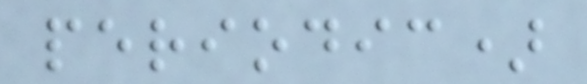periodic)
